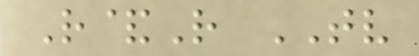R&R TV
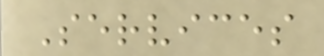Services
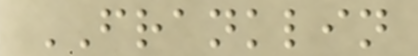FRANKLIN
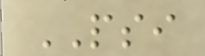PSI
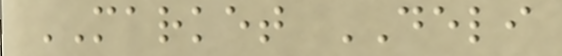MARKET DELI
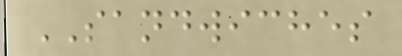SANDWICHES
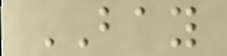BAY
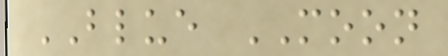BLUE MOON
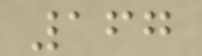167
